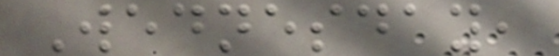Wednesday,
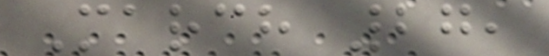March 27,
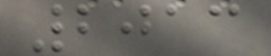2013
